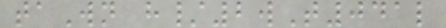taWn h/2wT041l
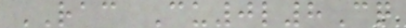RAC Cu0l8Cq
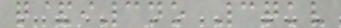q&i3no 3qkv
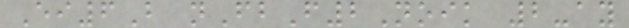Ei6B nFbF2Noik 2-ay
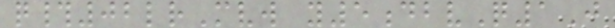q#02lrMvw y5dbvQ1J
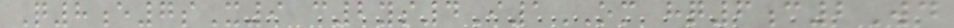Q8e7sX9 c2ys4I1OM hq6c2Wd
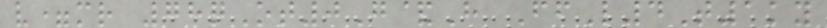v=mr 78qOt0G&H FfL4T1ky
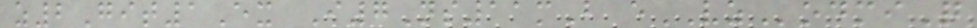z2Git1Ex I7Ns11mB eVZodmiQ
